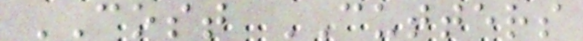COST CUTTERS
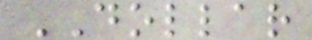DOLLAR
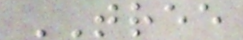TREE
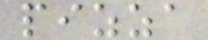pizza
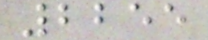2255
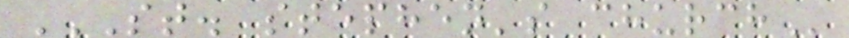ST. STEPHEN'S CHURCH
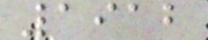1912
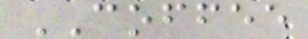COFFEE
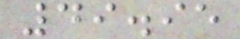49.95
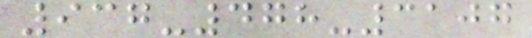937-478-3107
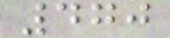470
